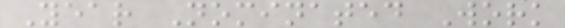Year Nominated Work
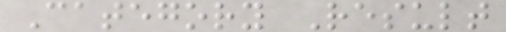Category Result
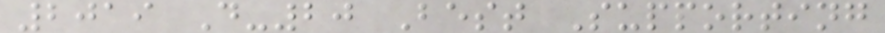2019 D-20 Best Supporting
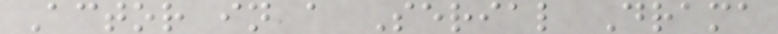Actor in a Serial Drama
